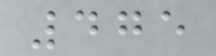475
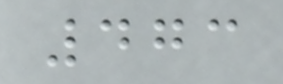473
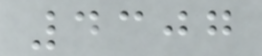4307
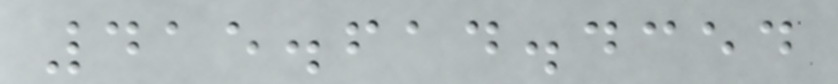415.614.4354
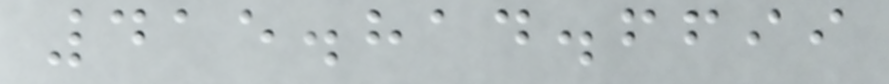415.814.6699
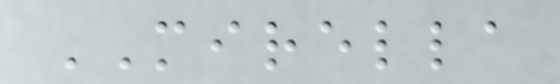MIRELLA
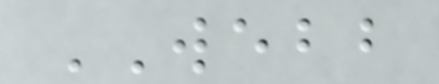WEBB
